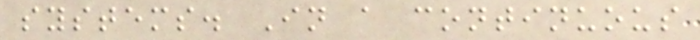systems. In a continuous
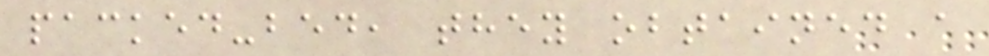packed-bed, they obtained a
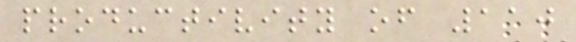productivity of 110
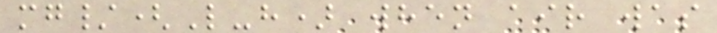mg/(L-h) when air was
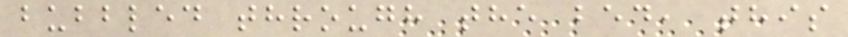bubbled through the bed, this
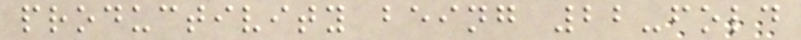productivity being 22-fold
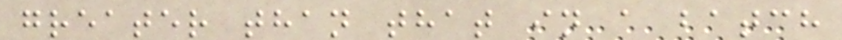greater than that in a batch
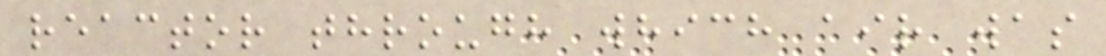reactor through which air was
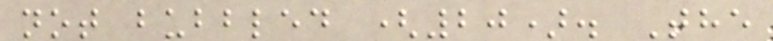not bubbled (20). The
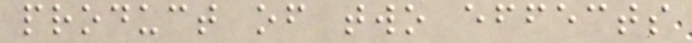product of two effects
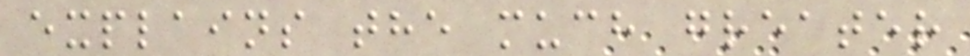explains the much greater
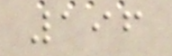196
